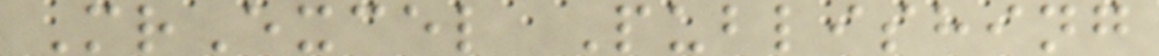MrExcel Publishing
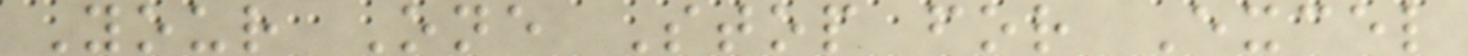Your One Stop for Excel
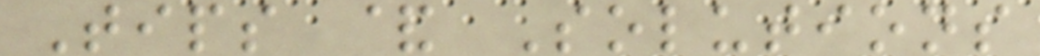Tips & Solutions
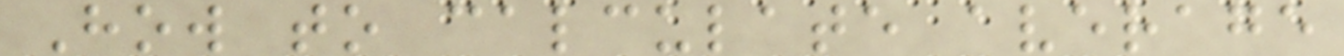How to calculate average
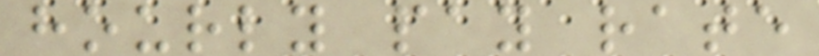hourly pay rate
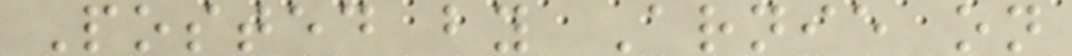Posted by Arnie on
